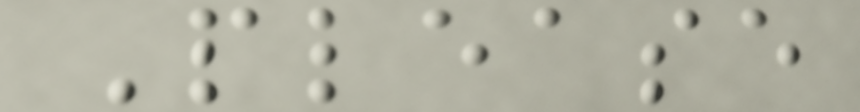Please
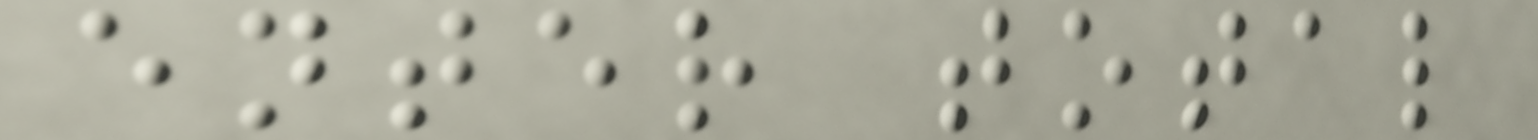enter total
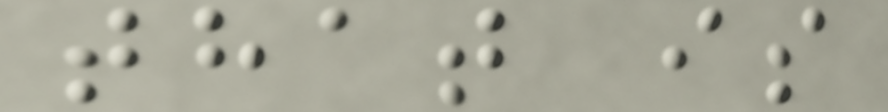that is
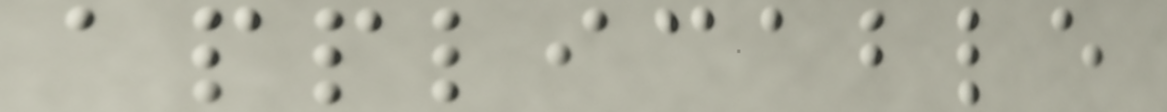applicable
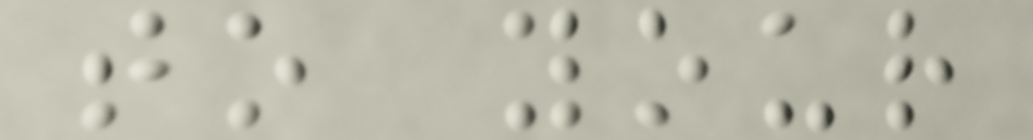to your
